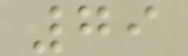79
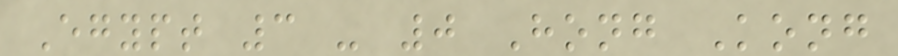Egypt 3 - 0 Hong Kong
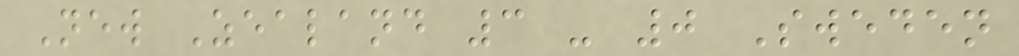New Zealand 3 - 0 Sweden
